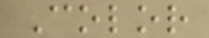Color
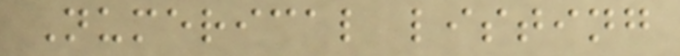Numerical listing
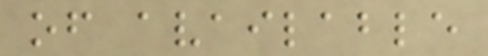of available
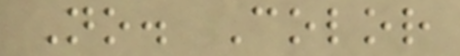No. Color
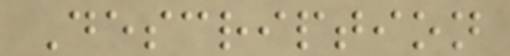Description
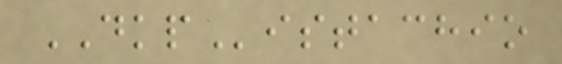DKPistachio
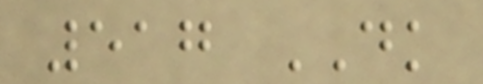517 DK
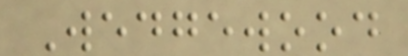Wedgewood
